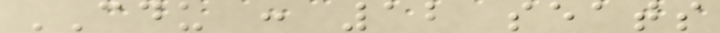CDU : 12 seats
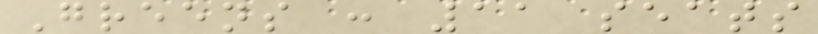Greens : 11 seats
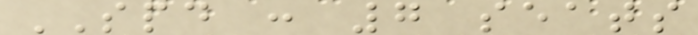SPD : 7 seats
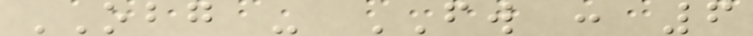OBG - FW : 6
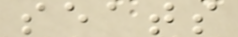seats
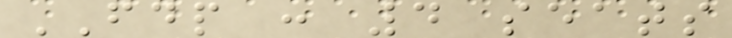FDP : 4 seats
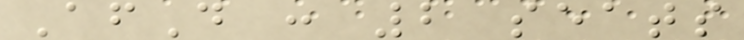AfD : 2 seats
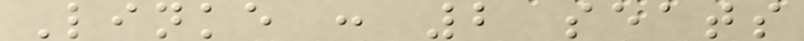Linke : 2 seats
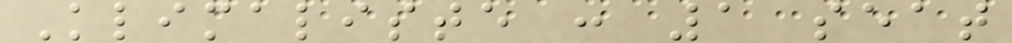Klimaliste : 1 seat
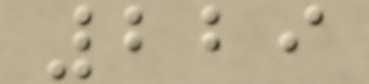229
